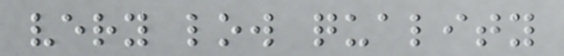very low quality
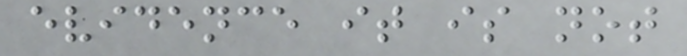evidence it is not
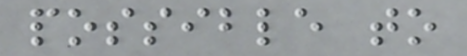possible to
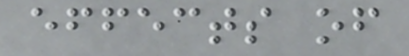effects of
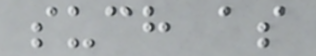such as
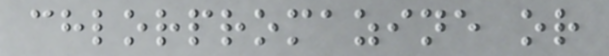chlorpromazine or
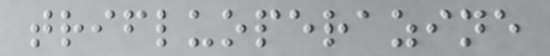trifluoperazine
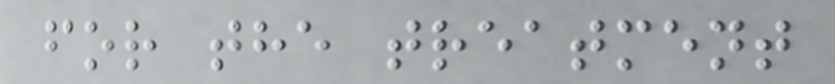for the treatment
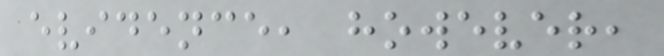evidence, however,
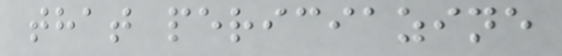that periciazine
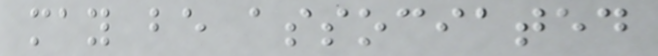may be associated
